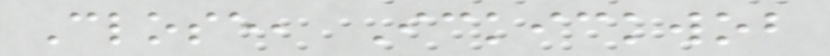Close, Ickickwob
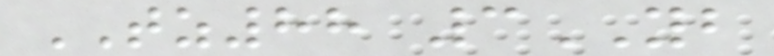TZ88 3YB
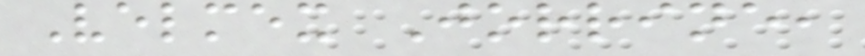Velmex Jorrine,
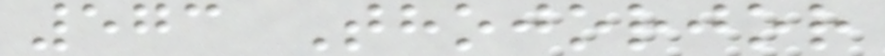573 Thojorjor
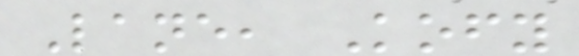Lane, Kofy
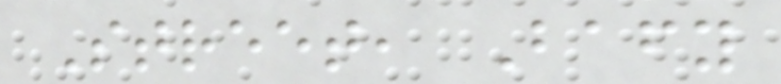Street, Bafy
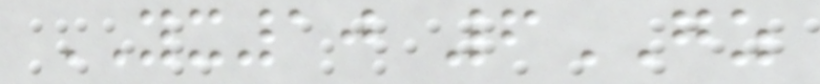YX10 6GZ
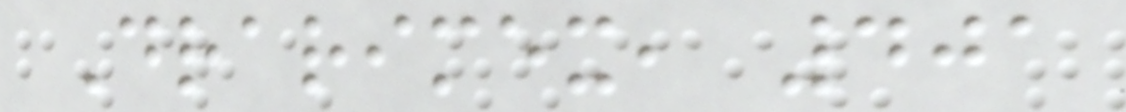Drarimex, 401
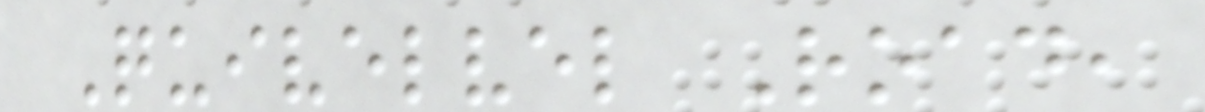Quivelvel Road,
